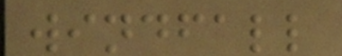windfall
